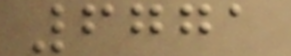6771
